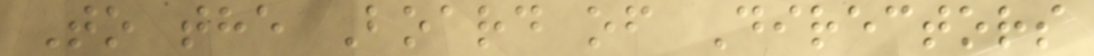To the Board of Directors
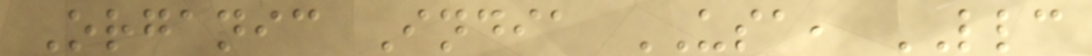Organic India USA, LLC
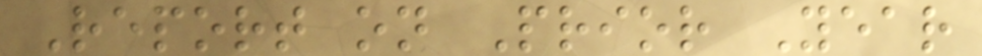Report on Prior Year
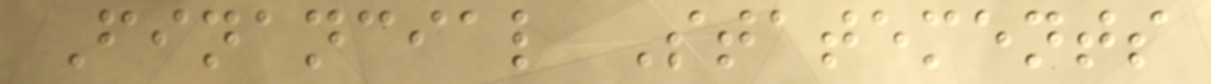Financial Statements
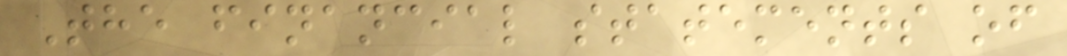The financial statements of
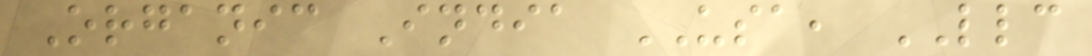Organic India USA, LLC
